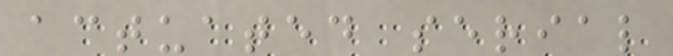actuated serial
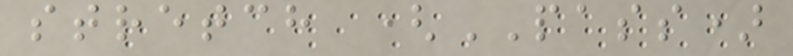stretch (PASS)
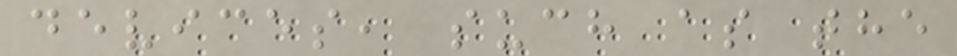devices, such as the
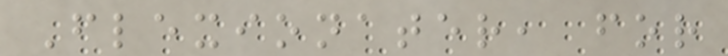Flexionater, for
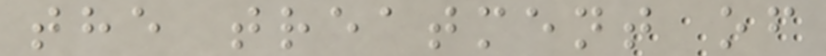the treatment of
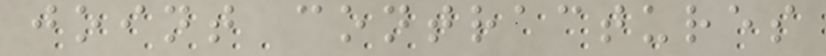joint contractures
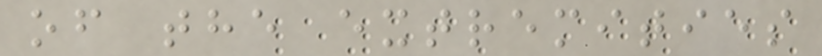of the extremities
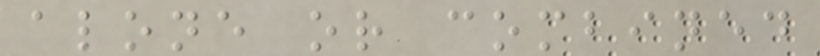alone or combined
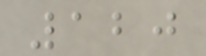120
